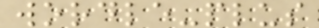wordle-plus
